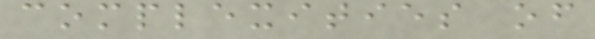complexities of
